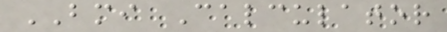BMI Calculator
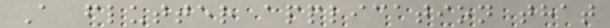A flutter application that
